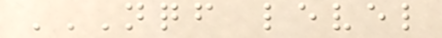NQF LEVEL
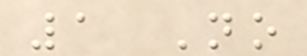1 No
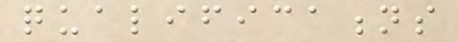qualifications
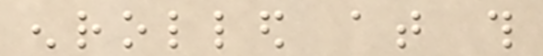enrolled at this
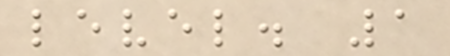level. 1
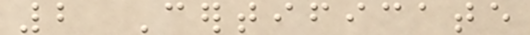2 Certificate
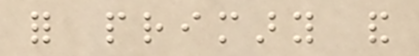for primary and
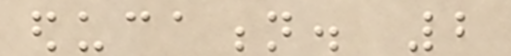education. 2
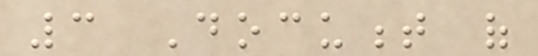3 Document of
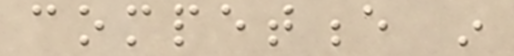competence in
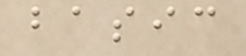basic
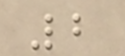2
